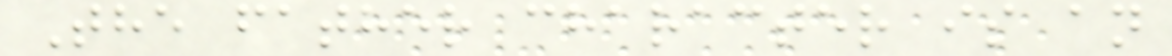The father character is an
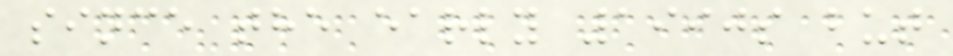since the early 1990s but
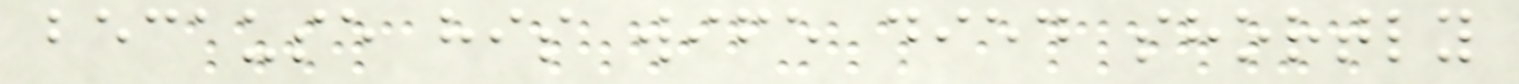because his wife died shortly
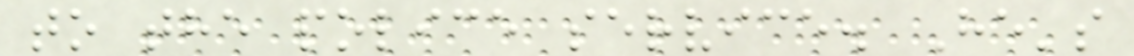to the police service. He's
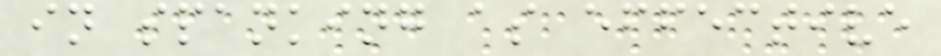in spanking as effective
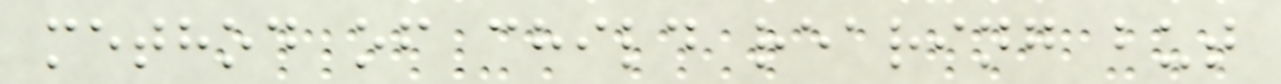method of child rearing but
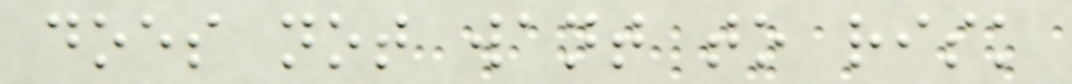does not want to risk
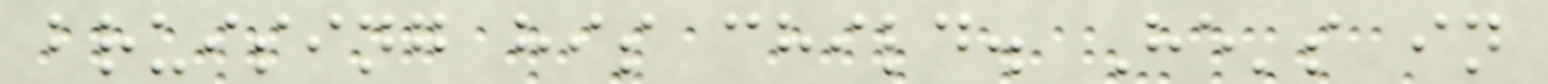bruising his child. He's in
